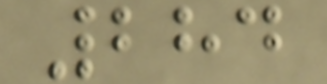284
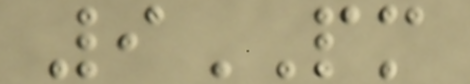9PM
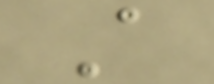A
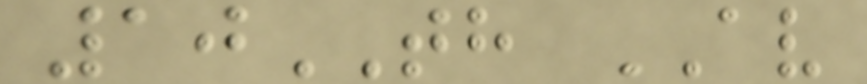10TH AV
